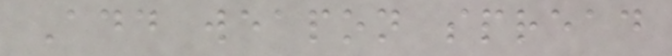Add weapon spread
